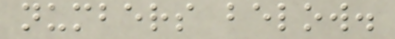numbers below.
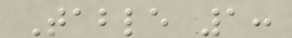Table 1:
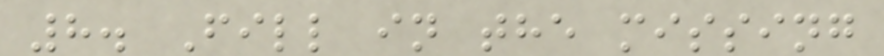8. Fill in the missing
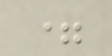=
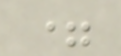=
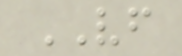VF
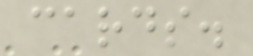cards.
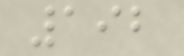192
